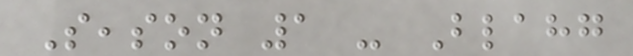Season 1 - Blahg
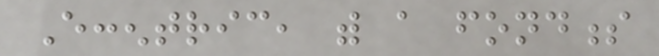Eccentric, with a fondness
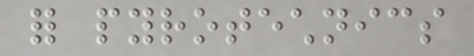for pyrotechnics
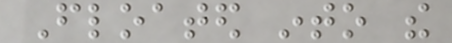Floated into the
